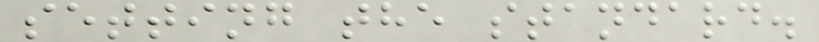setting the standard.
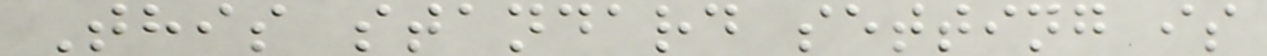This standard setting is
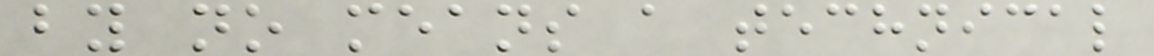by no means a technical
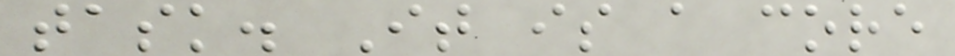task. It is a core
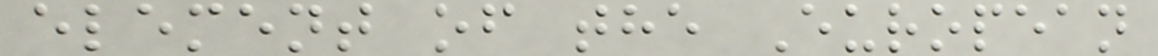element of the European
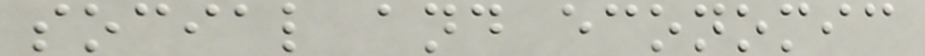social and economic
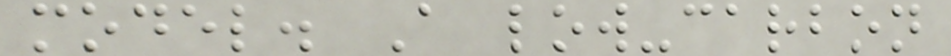model. A low-carbon
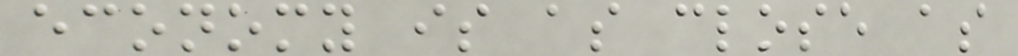economy is as close as
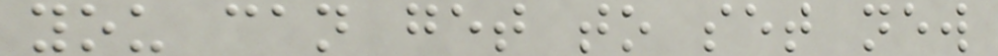you can get to set new
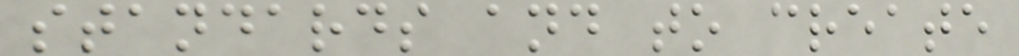standards and to create
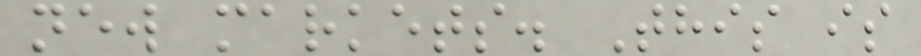new markets. This is
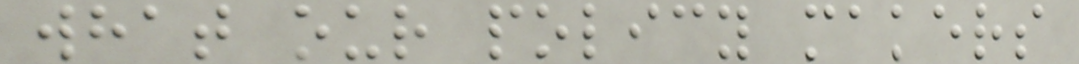what our policy makers
